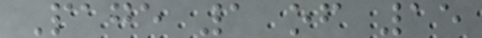Page 1 of 15
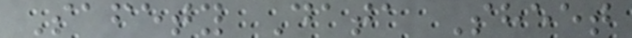Safety Data Sheet
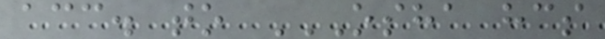acc. to OSHA HCS
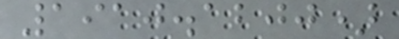1910.1200)
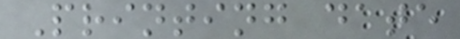Printing date
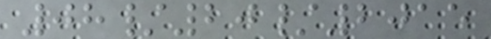08/20/2015
